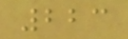223
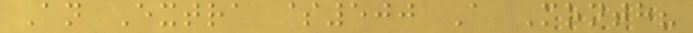An Extra $500 A Month?
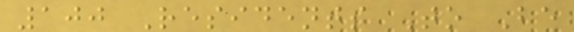100 Residents To Be
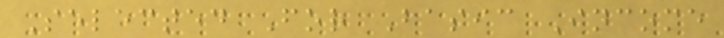Selected For Basic Income
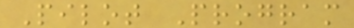Pilot Program
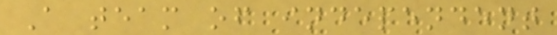A team of independent
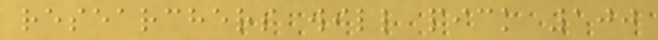researchers will pick 100
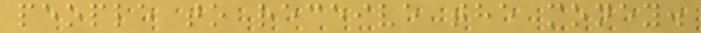people to receive the money.
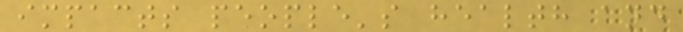impacts people's health and
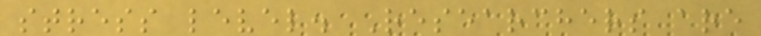stress level. Researchers are
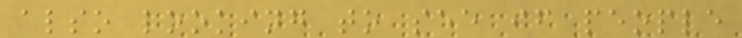also looking to see if people
